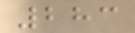283
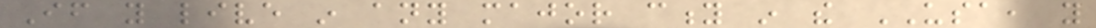If you live in any major city in the USA, you
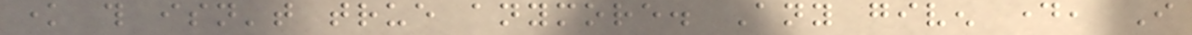know this isn't true anymore. Any given day, I
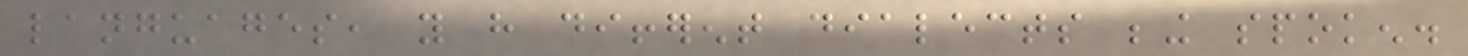languages, you have different dialects being spoken.
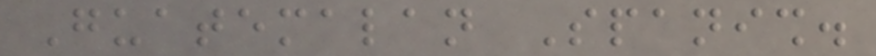Guatemalan Spanish.
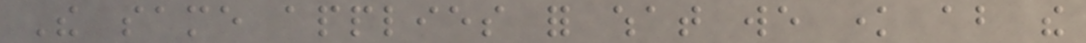The same applies for what we know about the
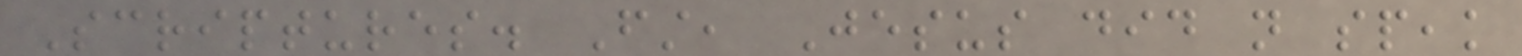Scriptures. First, Jesus did not speak
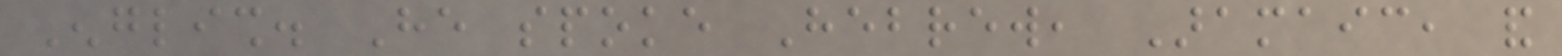English. He spoke Hebrew, Aramaic, and
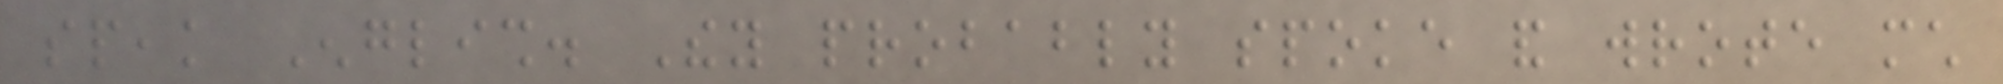speak English. They probably spoke and wrote much
